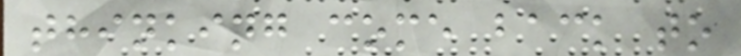thinking come back to
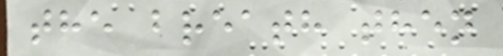the breath then
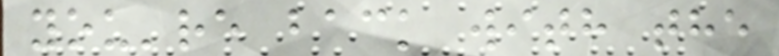you're back with the
